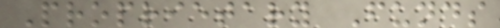Proprietary Funds
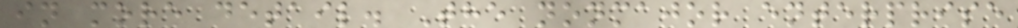in more detail. The nonmajor enterprise
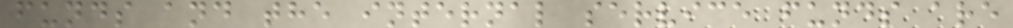funds and the internal service funds are
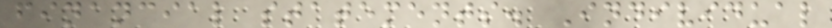financial statements. Individual
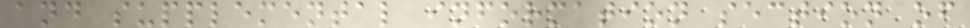and supplemental information section of
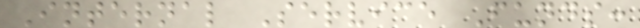Internal Service Funds:
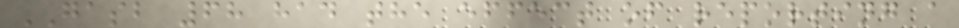GASB 68 had the effect of reporting a
